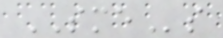SMEs
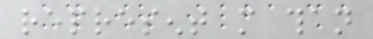represent more than
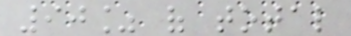90% of total
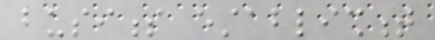business establishment
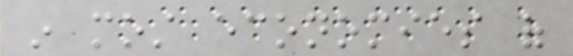in most economies of
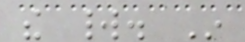the world. In
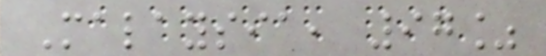Malaysia, 97%
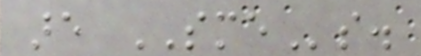are SMEs.
